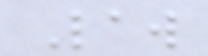Law
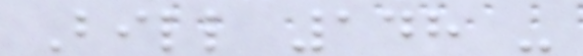Bill 148 -
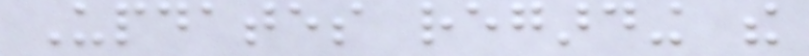Updates regarding the
